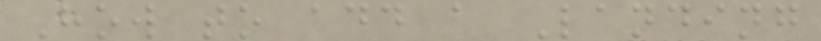How to add a Landing
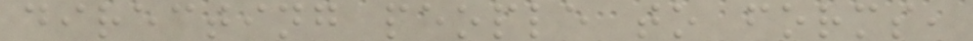directing people to forms,
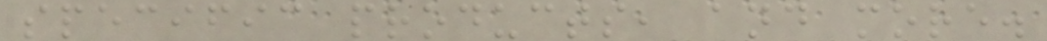specific products, and more.
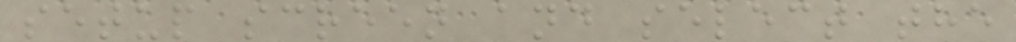setup screen and select the
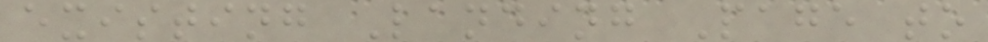existing Landing Page to
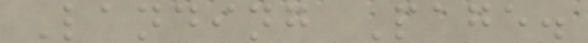Landing Page.
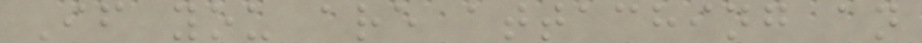If you are attaching an
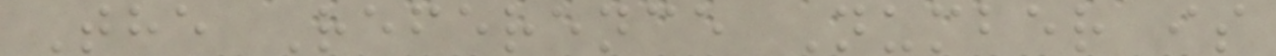The Reference Number is
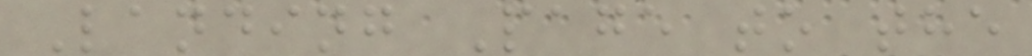Landing Page to the
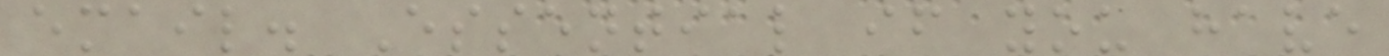email. Essential if you have
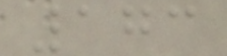173
